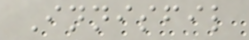Innisfil
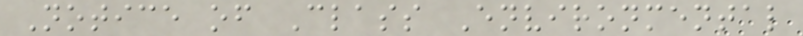Notice of Class Environmental
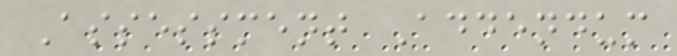Assessment Addendum
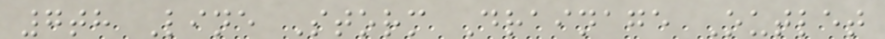7th Line Storm Drainage Outlet
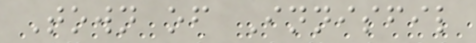Town of Innisfil
